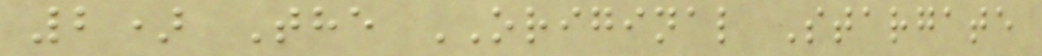2) The ORIGINAL Stargate
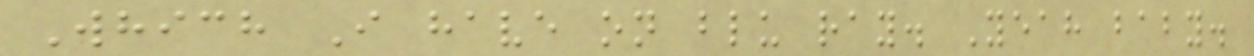Which I have on blu ray. Yeah baby.
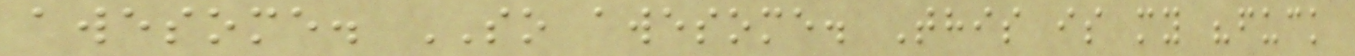awesome. SO awesome. This is my "fuck
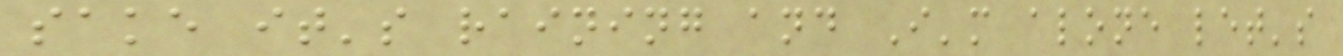sake it's raining and I'm alone let's
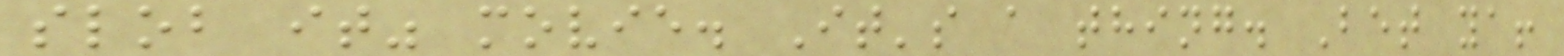slob it" movie. It's a thing. Bet ya!
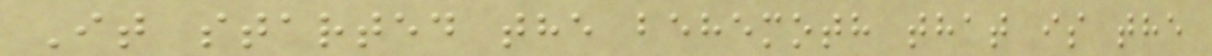It started the behemoth that is the
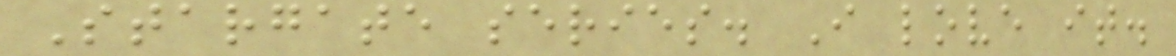Stargate series. I love it.
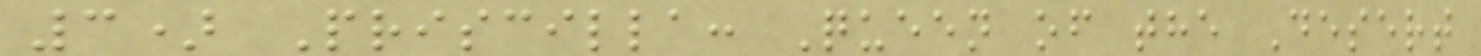3) Priscilla: Queen of the Desert
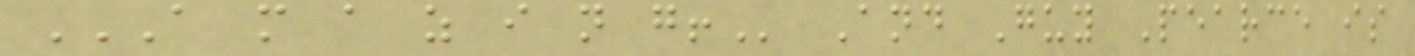A M A Z I N G! And Guy Pearce is
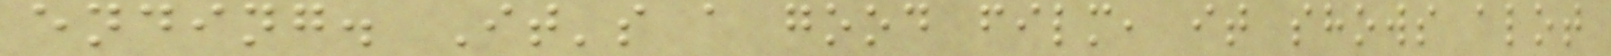ending. It's a good film, it shows alot
